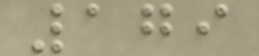179
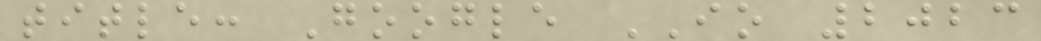title: Google IO 2023
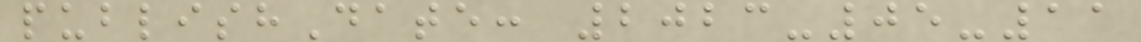publishDate: 2023-05-11
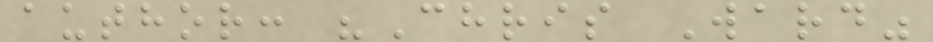author: "Chris Ward"
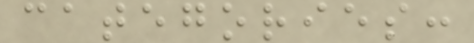categories:
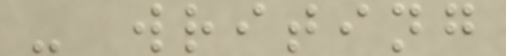- writing
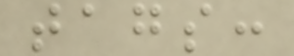tags:
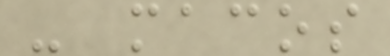- macos
